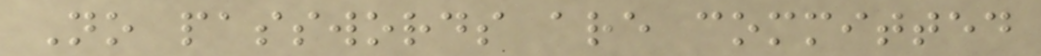No passwords are committed
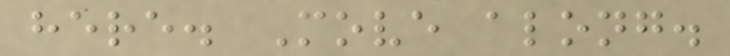here. Move along.
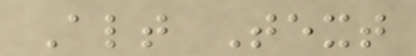Alt Text
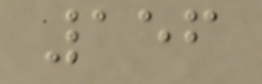156
